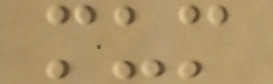mum
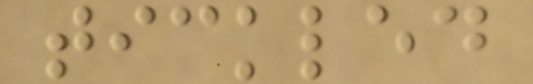tickled
